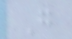G
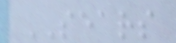SEARS
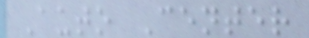Auto Center
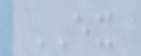EX
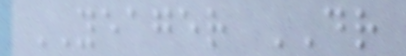YEAGER DR
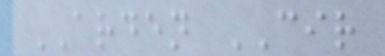ARDEN CIR
